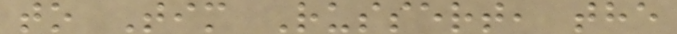to Tim Russert, the
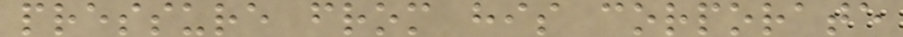pressure from his corporate
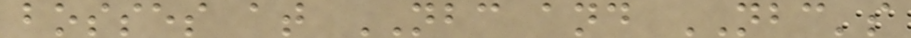bosses at NBC and NBC's
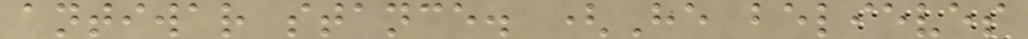antiwar stance. (He believes
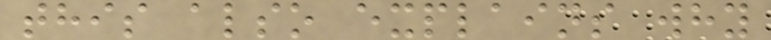this also explains why
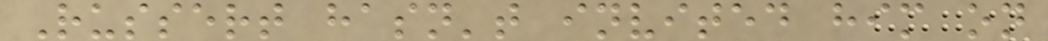Russert hasn't invited him on
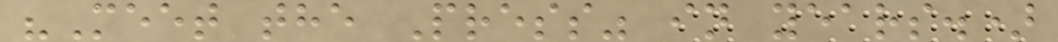"Meet the Press" in years.)
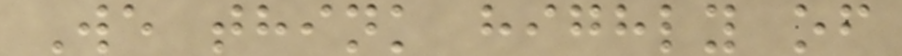We think highly of
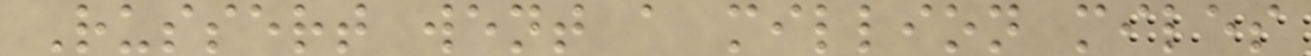Russert went a million miles
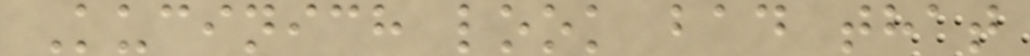Kucinich look bad that
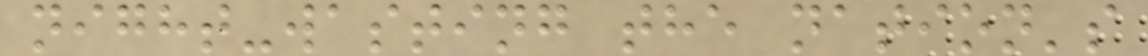night-wasting the nation's
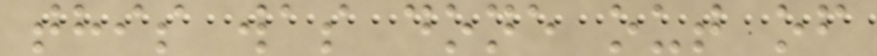this was done out of
